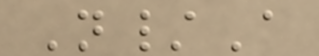N/A
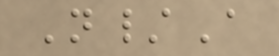N/A
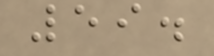59.
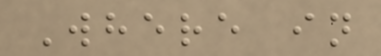Where in
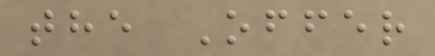the Offer
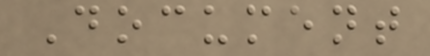Document
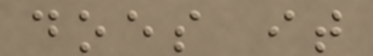does it
